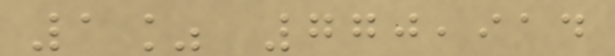1% 770,914
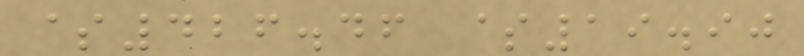$426.46 $19.90
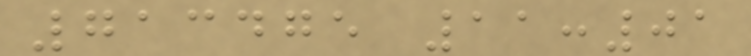713475 11:01
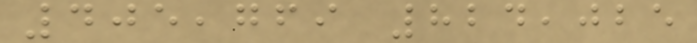405,769 824,025
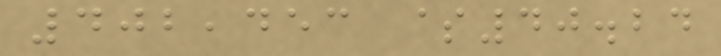402,453 $40.24
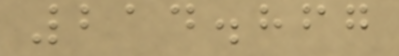214.867
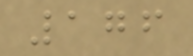176
